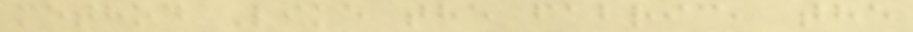method Like the fabric, the
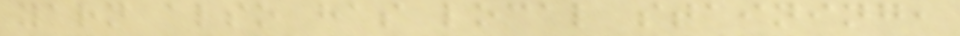yarn also has local staining,
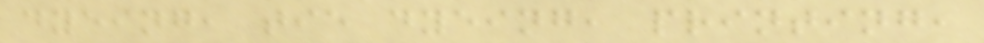dyeing, tie dyeing, printing,
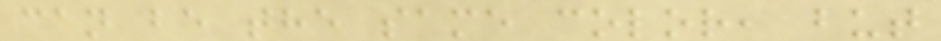can be the same color, but
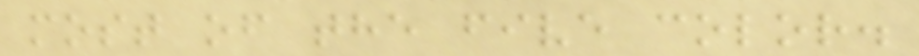most of the five color.
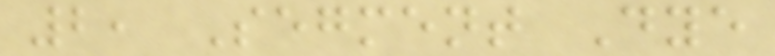2, Segment Dye
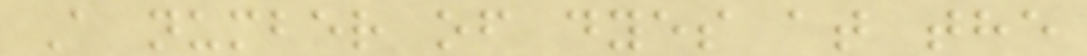A number of dyes at the
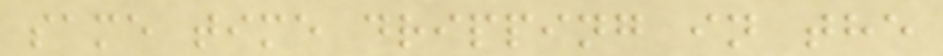same time dripping in the
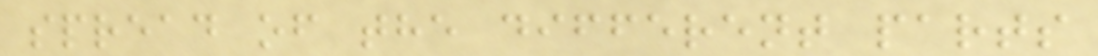spread of the different parts
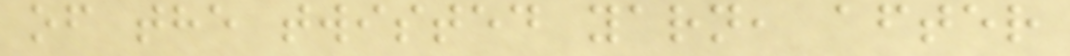of the twisted yarn, after
